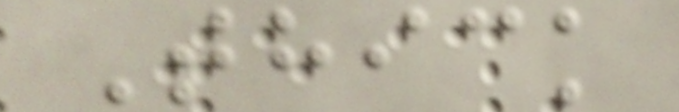Thick
